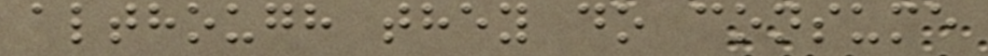although they do consume
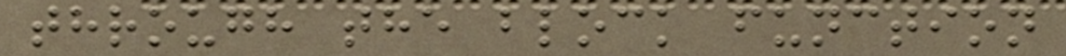through the block function
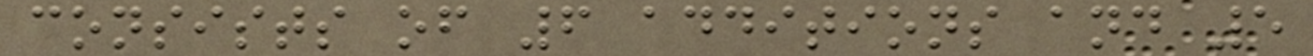consists of 6 additions and 5
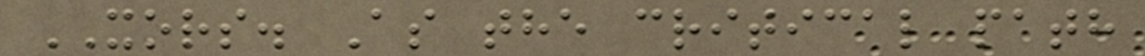XORS. As the critical path
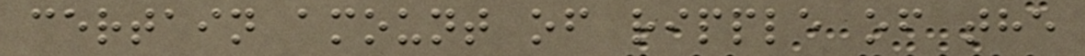certain amount of ripple of the
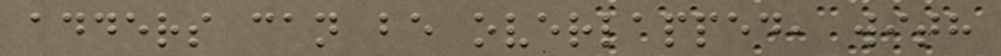adders can be overlapped, with
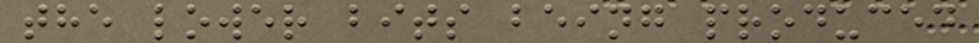the lower bits being produced
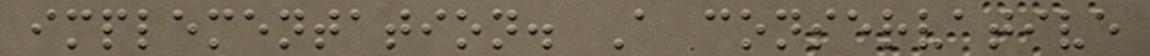implementation. A conservative
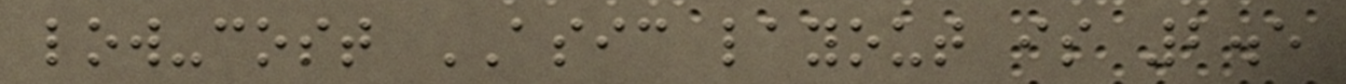low-cost ASIC layout is 2.5
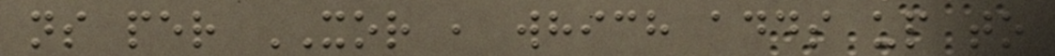ns per XOR , which adds up to
